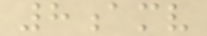8amv
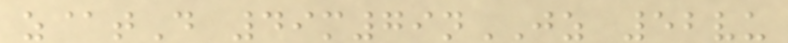z@tD 49m79nJZ 52vu
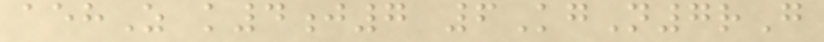aehZ k4j7 6KgN7rG
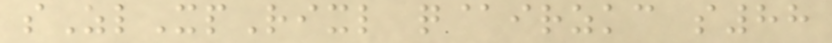sZlXpRixl q@irzkc s88
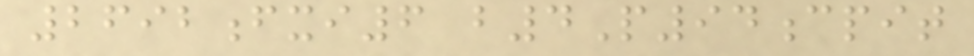2692fxi6 b4P94cpit
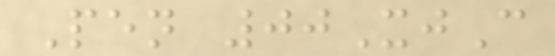Pen 00XjC
